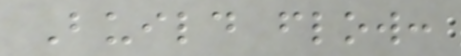Build flow:
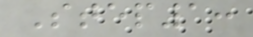Step1:
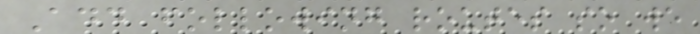Add following routes so we
